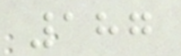187
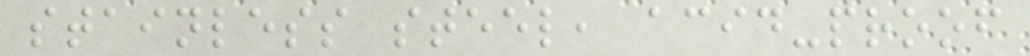stainless steel, acid-proof
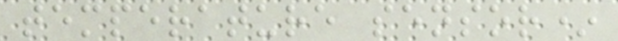temperature sensor*
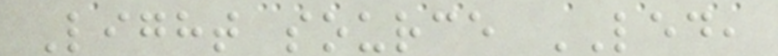Light source LED,
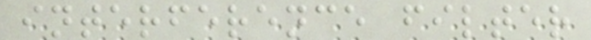interference filter
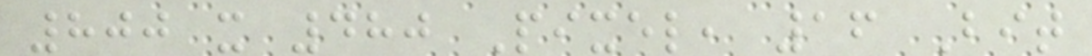800 x 480 Pixel, 16 Bit
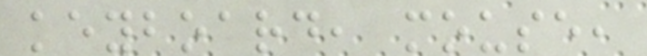keyboard, mouse,
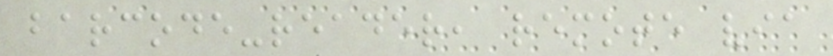barcode-reader, remote via
